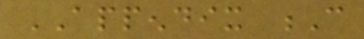APPENDIX C
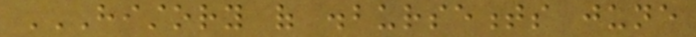HISTORY OF DISBURSEMENTS JUNE
